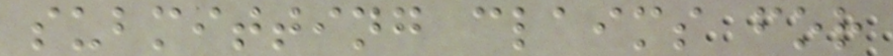submitting claims for
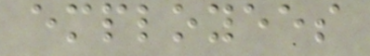employees
